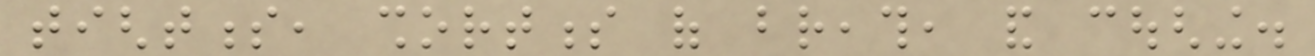tightness, shortness of breath, and coughing.
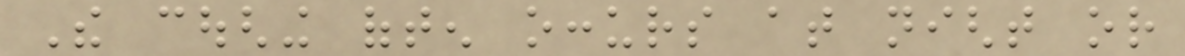The coughing often occurs at night or
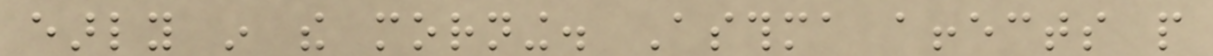early in the morning. Asthma affects people
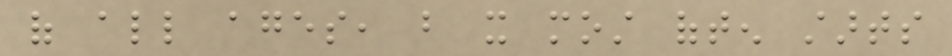of all ages, but it most often starts
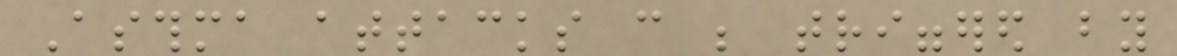Asthma attacks can be triggered by
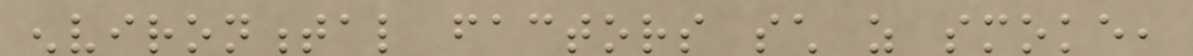environmental factors such as smoke,
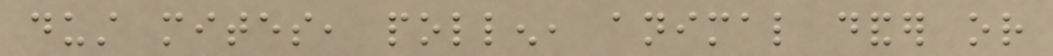dust mites, pollen, animal dander or
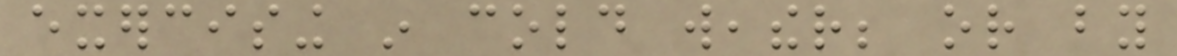exercising in cold weather; or by
